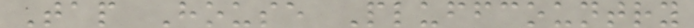Tap House Pluffcountry
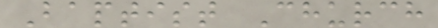Baptist Church
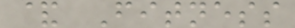& Fitness
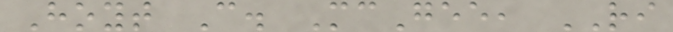Hoyt C. McGee, RI
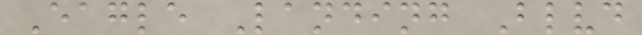Eagle Landing Blvd
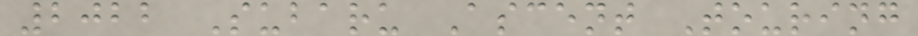2022 Subaru Ascent Touring
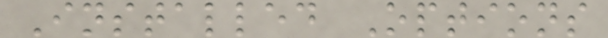Installed Options
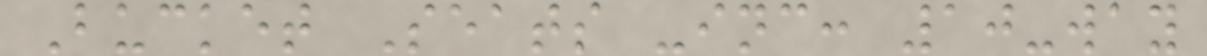Bucket Seats -inc: 10-way
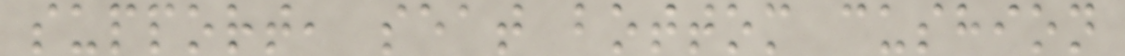support, seat bottom cushion
